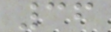36
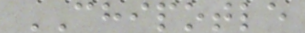CHIPOTLE
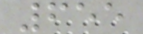655
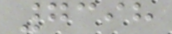7398
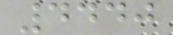4440
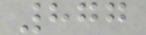877
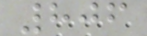806
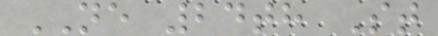NE 24th St
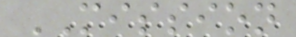MISSION
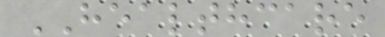HEALTHCARE
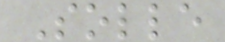Solle
